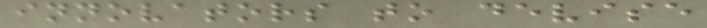innovators to devise
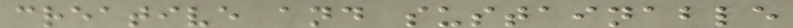creative and sustainable
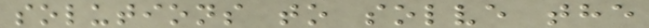solutions to solve the
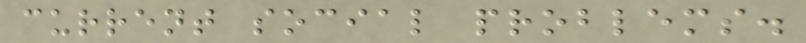current social problems.
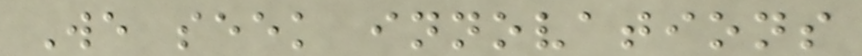We seek innovations
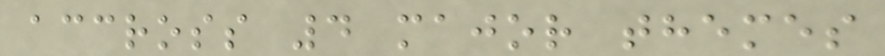accross 4 major themes
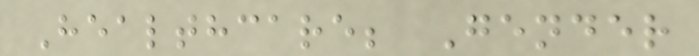Healthcare; Gender
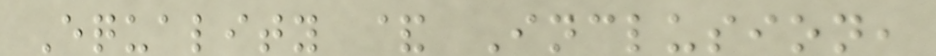Equality & Inclusion,
